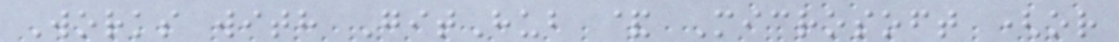Works with GitHub & Microsoft (or
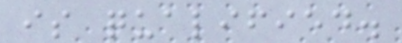is qualified.
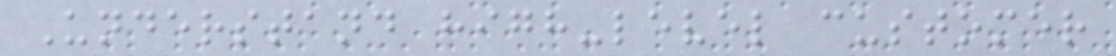Understand high-level customer
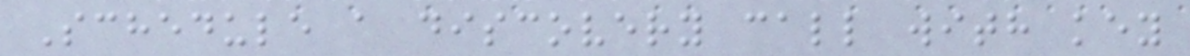Schedule a discovery call with key
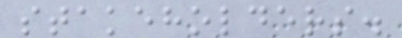stakeholders.
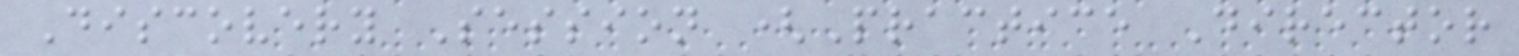Discovery Session (Practice Director
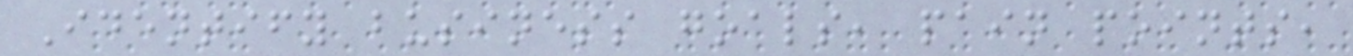Identify business goals, pain points,
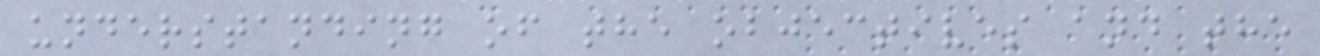understanding of the objectives and the
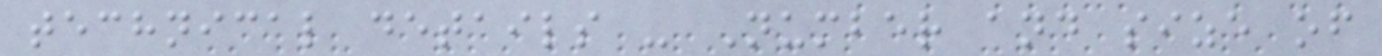technical details - Number and size of
